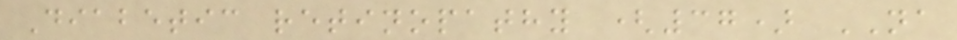Diabetic retinopathy (37) NA
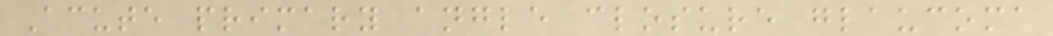Acute primary angle closure glaucoma
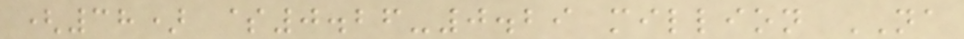(38) $0.26-0.29 million NA
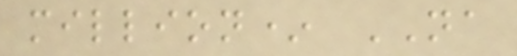million* NA
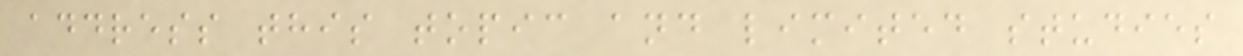address this topic and limited studies
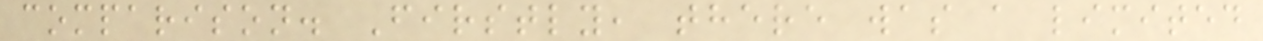comparison. Firstly, there was a limited
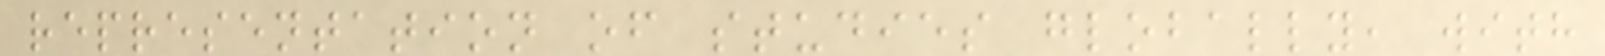representation of studies globally, with
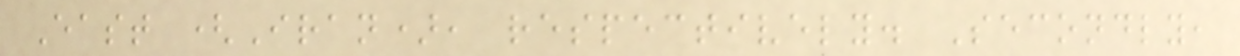East (Iran), respectively. Secondly,
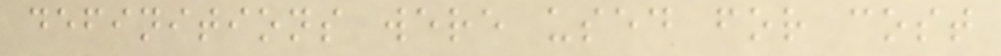definitions were used for cost
